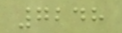7248
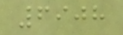6908
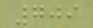709
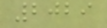2029
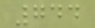744
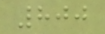800
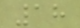18
